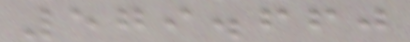579.660
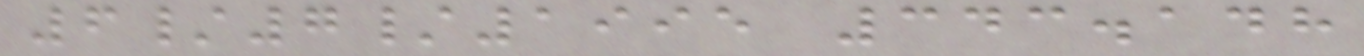6/7/1995 343.148
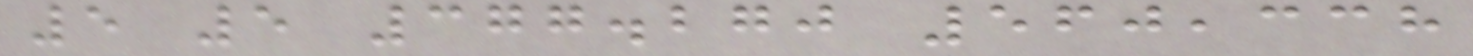5 5 377.270 560,338
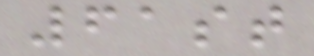61st
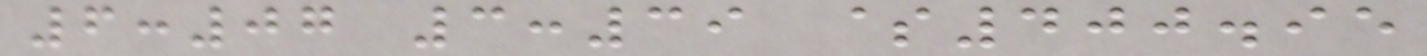6:07 3:39 $400.95
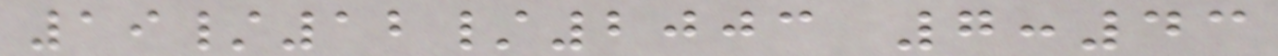19/12/2003 7:43
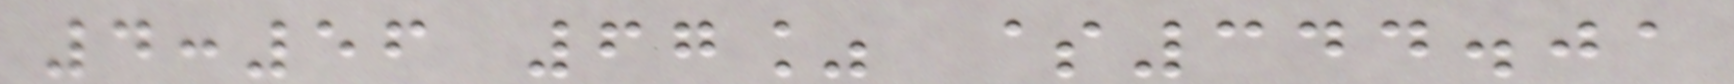4:56 67% $344.01
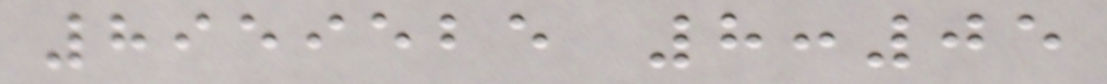8959525 8:05
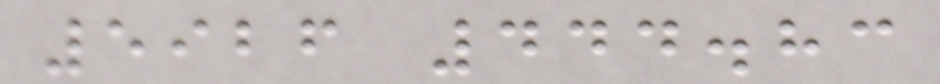5926 444.83
